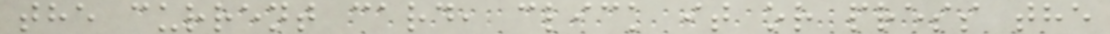the current card, click it or press the
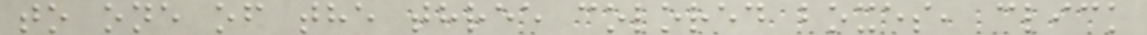to one of the three colored boxes, click
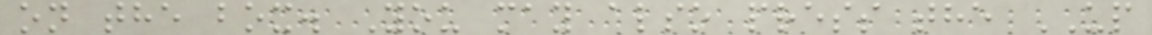on the box. You may also press the UP
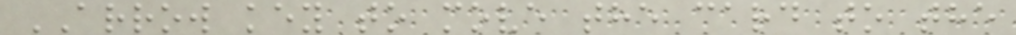ARROW key to move the card to the
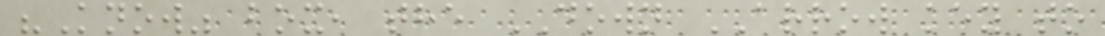"Know" box, the DOWN ARROW key to
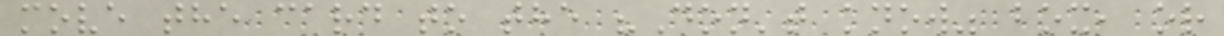move the card to the "Don't know" box, or
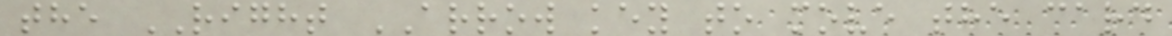the RIGHT ARROW key to move the card
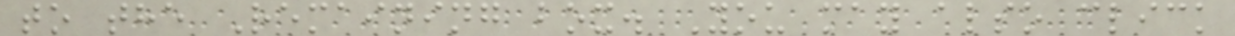to the Remaining box. You may also click
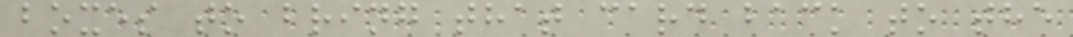boxes to bring that card back to the
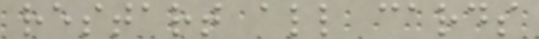restart all cards
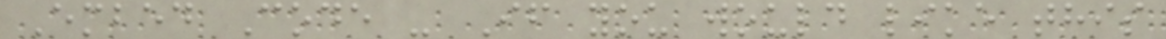Embed Code - If you would like this
